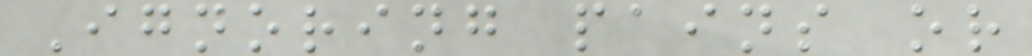Ignoring pains or
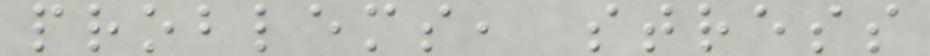problems, stress
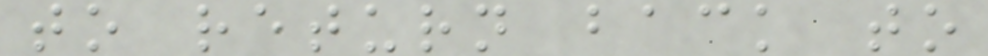to return back to
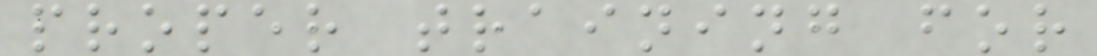proper training for
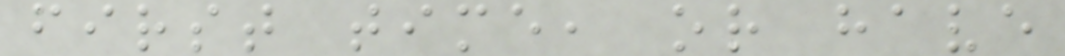first time, or have
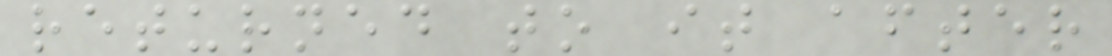returned to it after
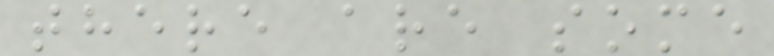there are some
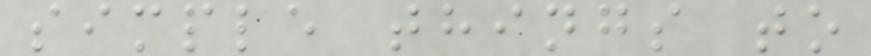simple things to
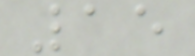15
